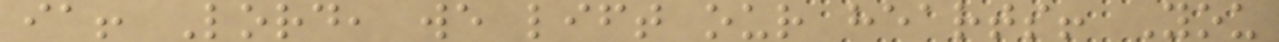ia! Lord, we lift our hearts! You
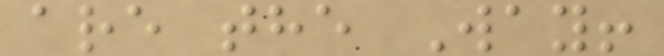are the Way!
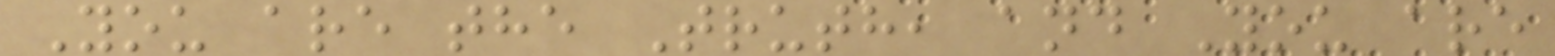You are the Truth, and You are
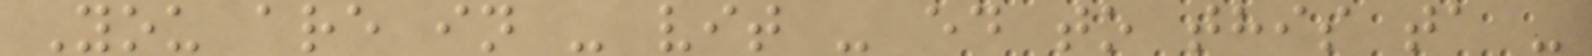You are in - vit - ed to this ta -
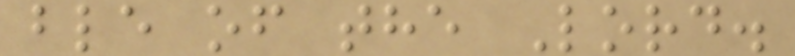ble of the Lord.
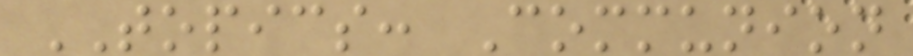TOPICS: Communion
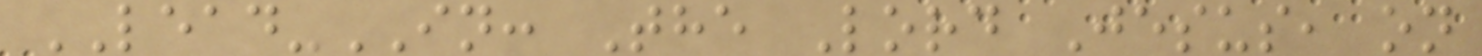LEAD-IN: The Lord Jesus, on
